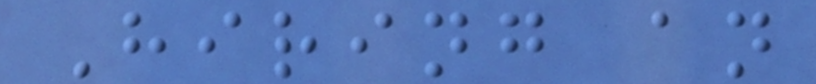Hiring an
